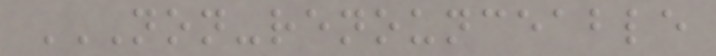NON-RENOUNCEABLE
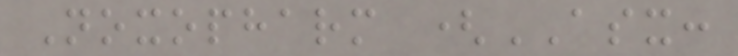Noxopharm (ASX:
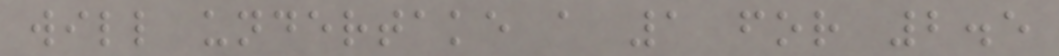will undertake a 1 for 2.5
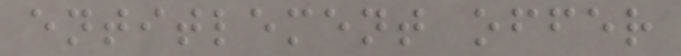entitlement offer
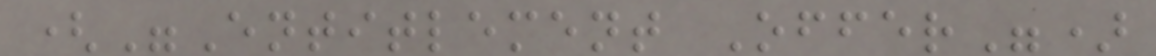("Entitlement Offer")
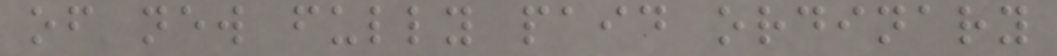of new fully paid ordinary
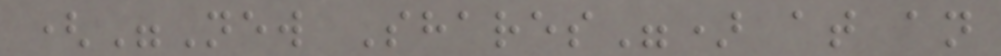("New Shares") at an
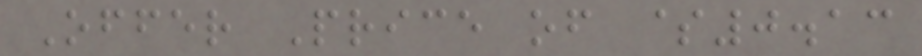Offer Price of $0.13
